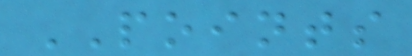POINTS
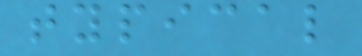typical
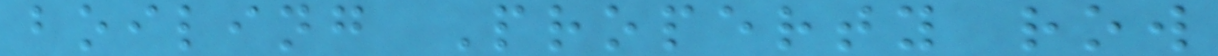boiling Property row
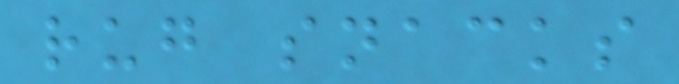rug snacks
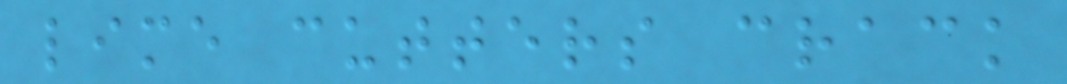lime cutters crack
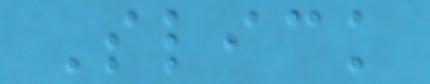Slick
